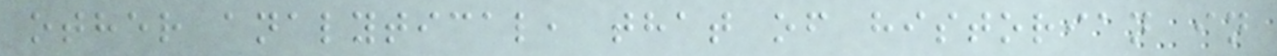other analytical, that of historian in
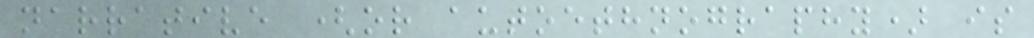narrative (or autoethnography) is
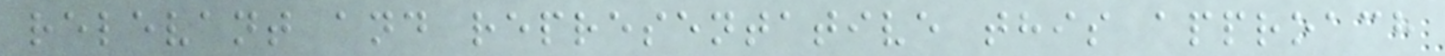relevant and representative this approach
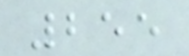255
